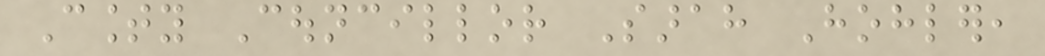County Councillor Sarah Hohler,
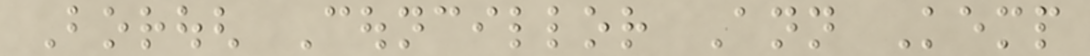Borough Councillor Ann Kemp
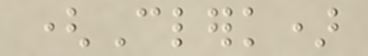(Clerk)
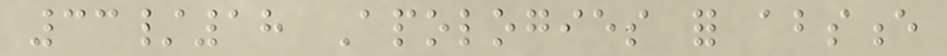33/18 Apologies for absence
